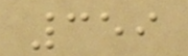359
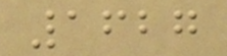1627
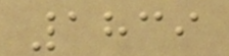1839
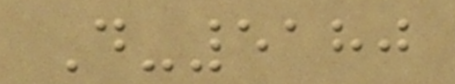D-5180
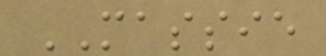MASSIE
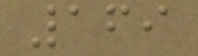169
